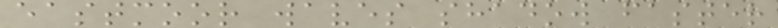eastmoor waves shadow faster
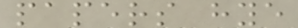papers hye
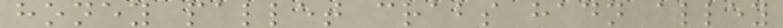honey pallet crabs hadn alley
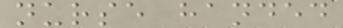nurse handed
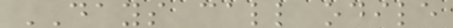DAYS call odile
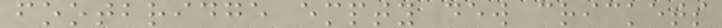footbridge empty dew crickets
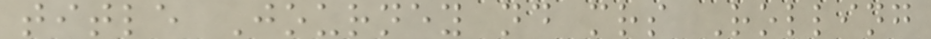title Journey nd mrs Rolling
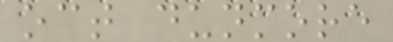oct dunmore
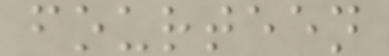fourteen
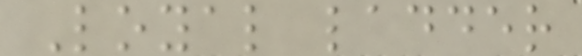Loyal ladder
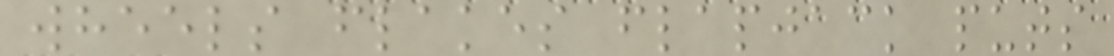wheels flakes flapjack puts
